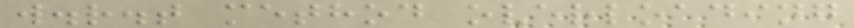w.r.t method overloading
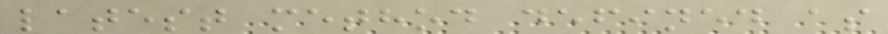latest method defined as
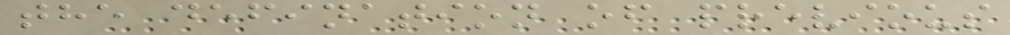the defination of previous
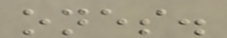ones.
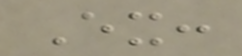Ex:
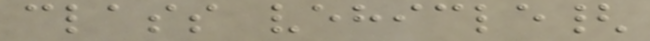class vehicle{
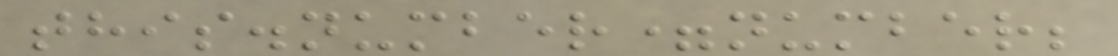this.number=number;
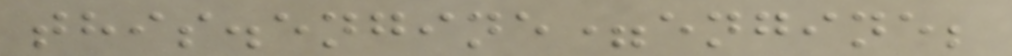this.engine=engine;
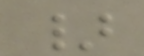}
